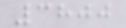3800
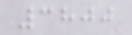3800
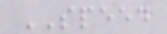SPEED
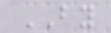BY
